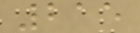215
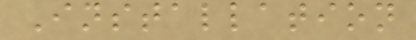Installation
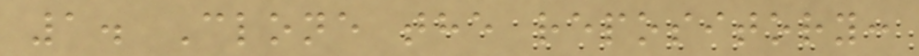1. Clone the repository:
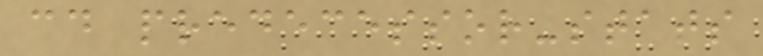cd predecessor-stats
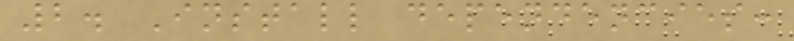2. Install dependencies:
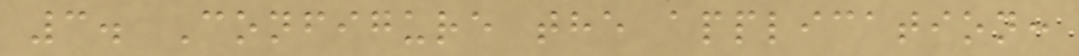3. Configure the application:
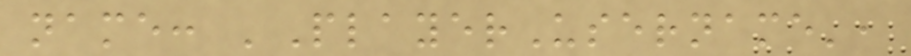name: 'PlayerUsername',
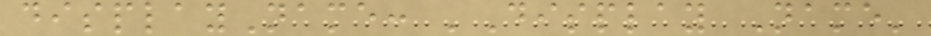displayName: 'Display Name'
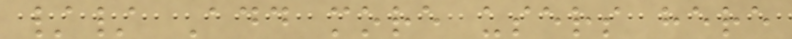// Add more users here
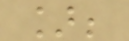];
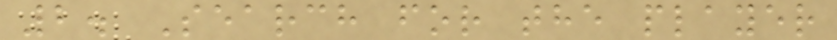2. Search for the player
